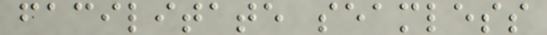facilitate seamless
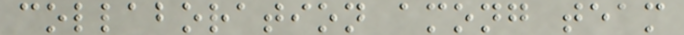collaboration among team
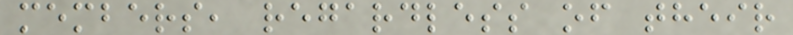members, regardless of their
